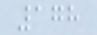178
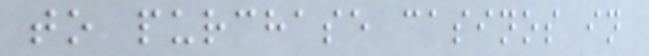to purchase casinos in
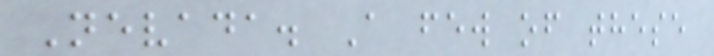Nevada. A few of these
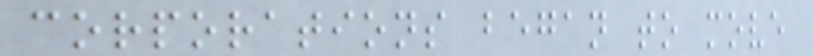corporations began to move
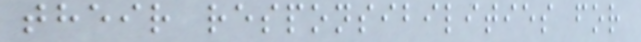their responsibilities for
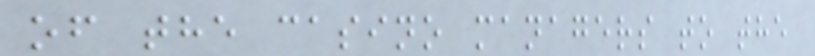of the casino managers to the
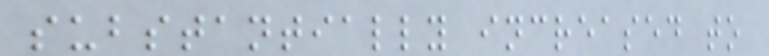substantially increased to
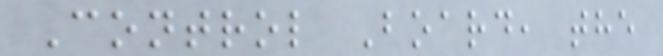Control Board, the
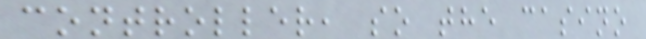controller, so the casino
